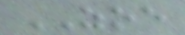ZOE
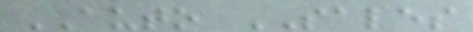AUTO SALES
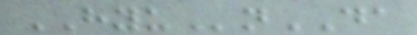HYUnDA
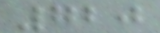720
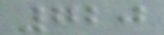720
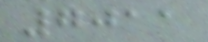7011
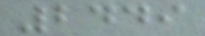2449
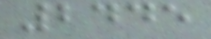2445
